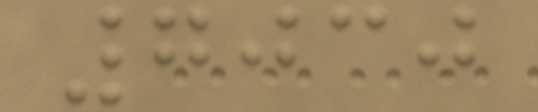7030
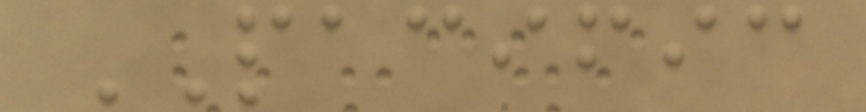PACIFIC
